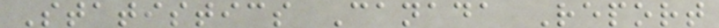Statistics Canada Report
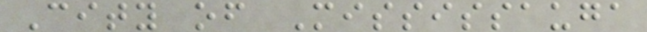City of Mississauga
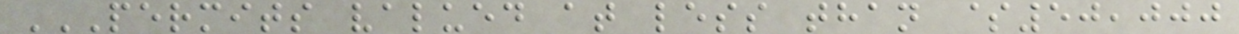PERMITS VALUED AT LESS THAN $50,000
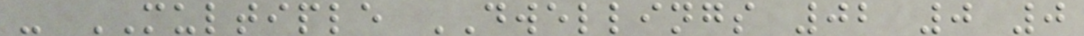- MULTIPLE DWELLINGS 02 0 0
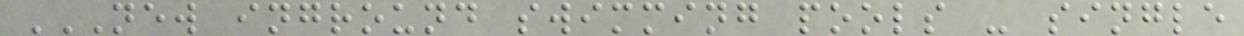NEW INGROUND SWIMMING POOLS - SINGLE
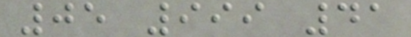05 999 41
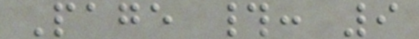Page #: 9
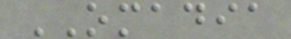OMADIA
